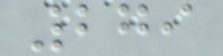279
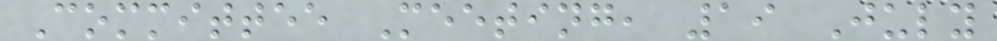Committee Meeting, 19 July
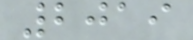2019
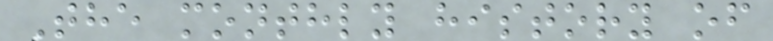The monthly history of
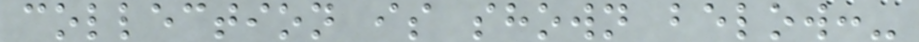collection is shown below:-
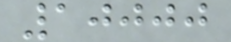10000
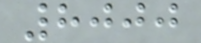8000
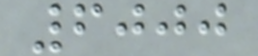6000
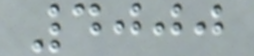4000
